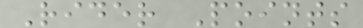Rider Points
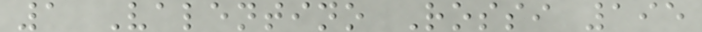1 Valentino Rossi 195
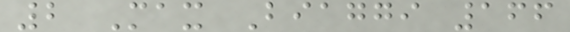2 Max Biaggi 166
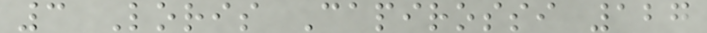3 Loris Capirossi 127
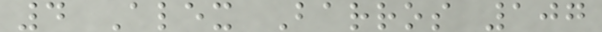4 Alex Barros 107
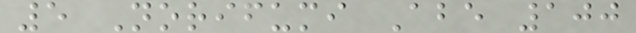5 Norifumi Abe 100
